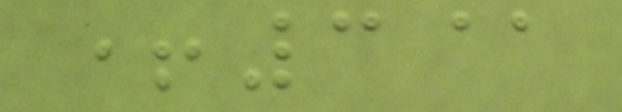+3@
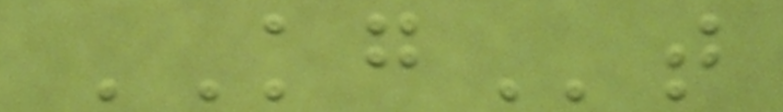KGt
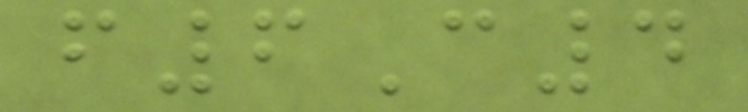f6C4
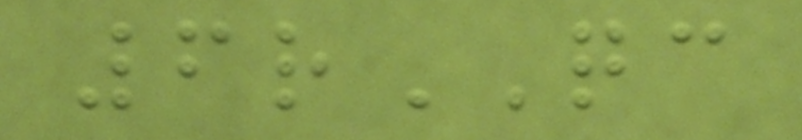6rQC
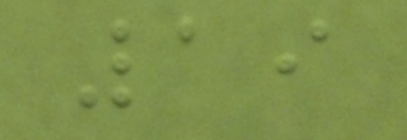19
